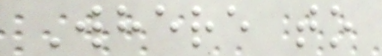Where to
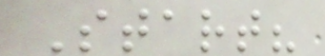Start?
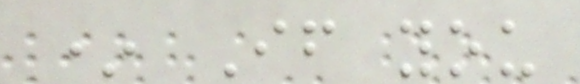* If you
